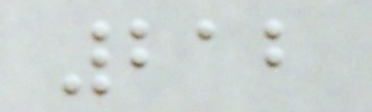212
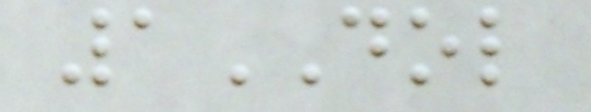1DOL
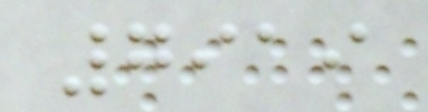7919
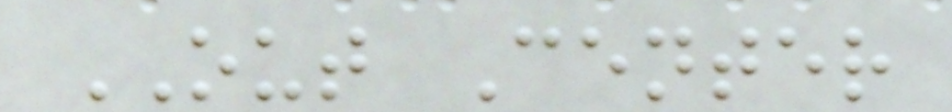OUT Center
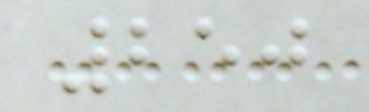250
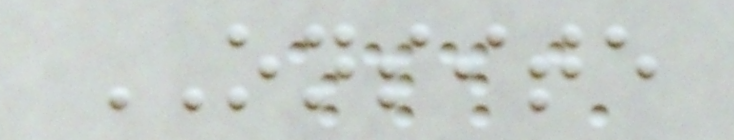ONSITE
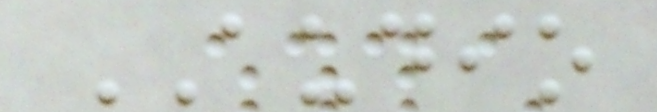AUDIO
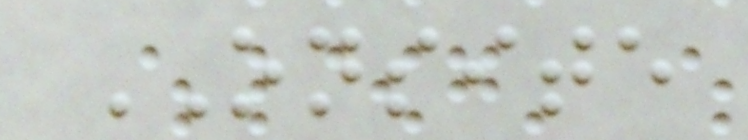ONSITE
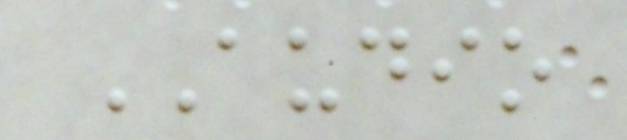AUDIO
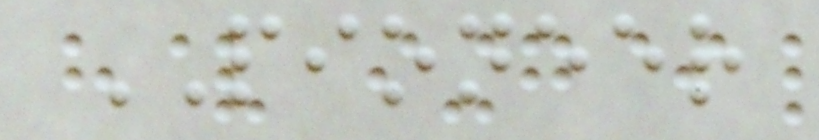PIONEER
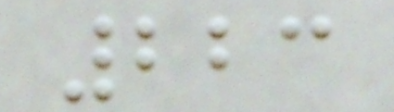223
